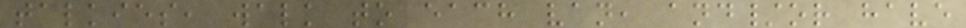talkies, walk to each van, and/or have
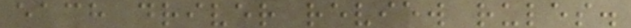each driver review rules.
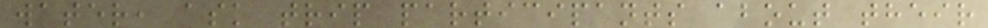water, ask trip participants about their
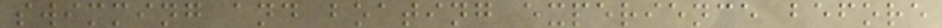swimming and boating experience before
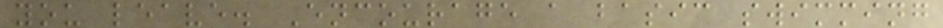you leave. Encourage a basic swimming
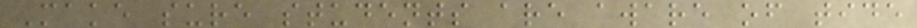Make sure students are aware of tide
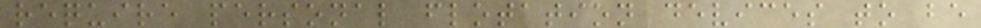require personal flotation devices to be
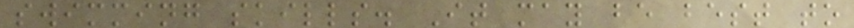swimming skills. It may be best to
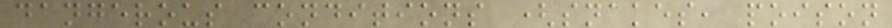dangerous conditions (snakes, poison
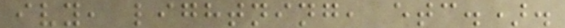ivy, lightning, etc.).
